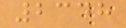2348
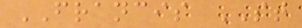FRANCIS ST
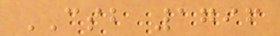CSB 1796
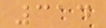314
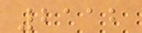2112
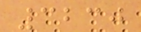3230
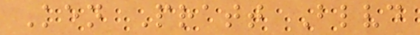Ken Pratt Blvd
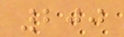200
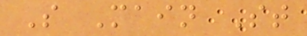S Main St
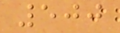500
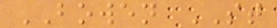BOWEN ST
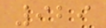929
